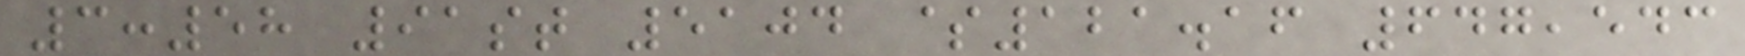3:58 91st 5104 $121.16 647,543
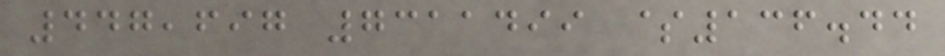447,697 7311499 $136.44
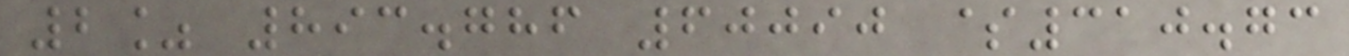2% 893.786 60090 $310.73
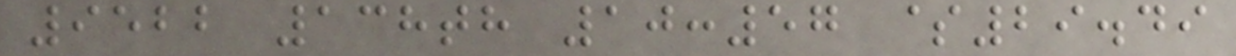9522 138th 10:57 $29.49
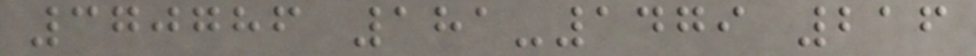370786 181-1479 216
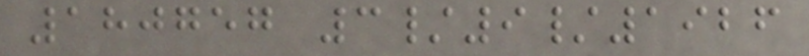180757 3/9/1926
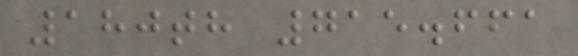180th 715.661
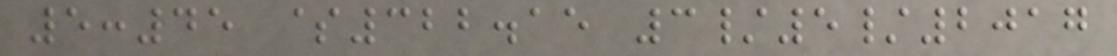5:45 $322.15 3/5/2017
